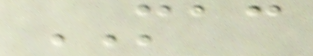MAC
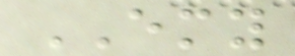EMY
